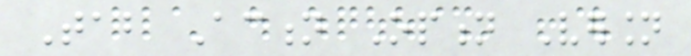Tab Action Option Version
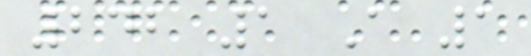242 1 A 1
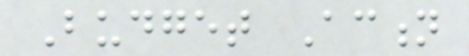Budget Action
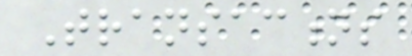Transactions
